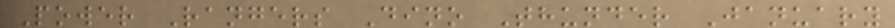Power Rangers Dino Thunder January
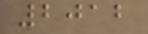2012
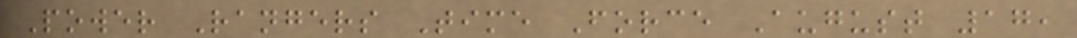Power Rangers Time Force August 17,
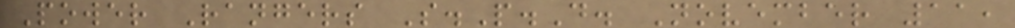Power Rangers S.P.D. November 11,
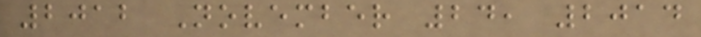2012 November 24, 2014
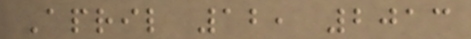April 12, 2013
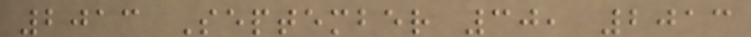2013 September 30, 2013
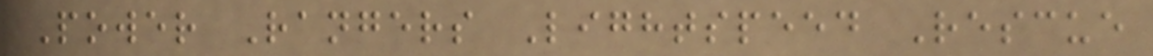Power Rangers Lightspeed Rescue
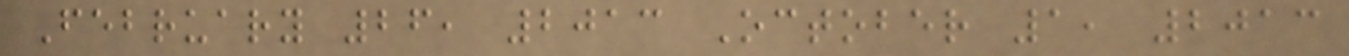February 26, 2013 October 1, 2013
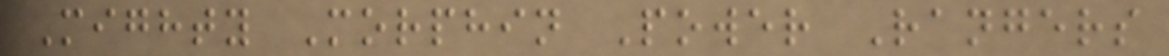Mighty Morphin Power Rangers
